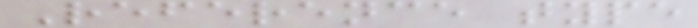Reference type
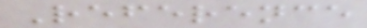Reference
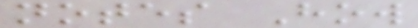notes How
